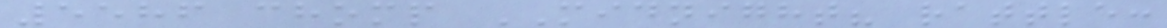5586 chomp MIDNIGHT? rattle:
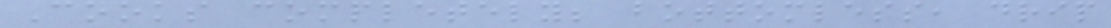Cooks completely; bottomless, drip
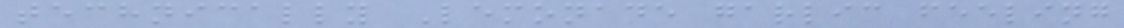technically Lemonade garlic feeling
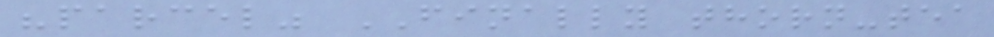"parcel" FINALLY thorn-tea
